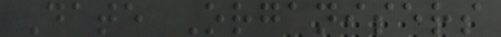Date Organisers
